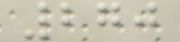270
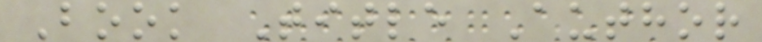Book Title Author
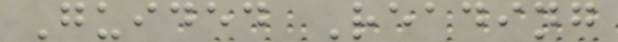Guided Reading
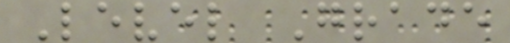Level Grade
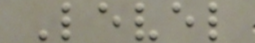Level
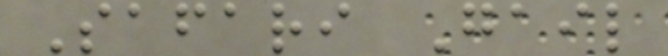Safari Gail
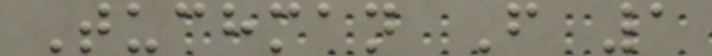Tuchman F 1
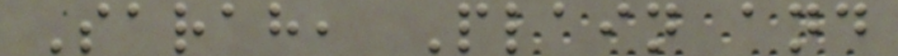Sarah, Plain and
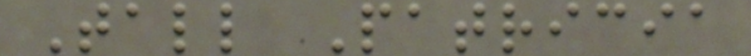Tall Patricia
